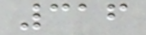316
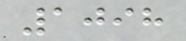1098
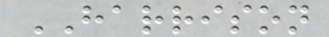HARRISON
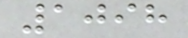1098
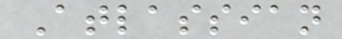Atlassian
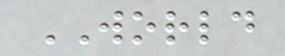WORLD
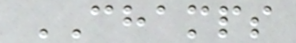CHAMPS
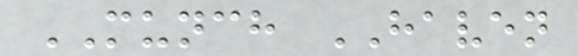MUNCH HAVEN
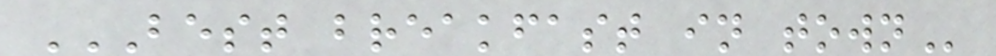BEST BREAKFAST IN TOWN
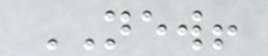NEW!
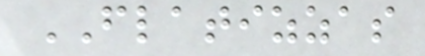FLATIZZAS
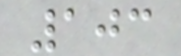103
